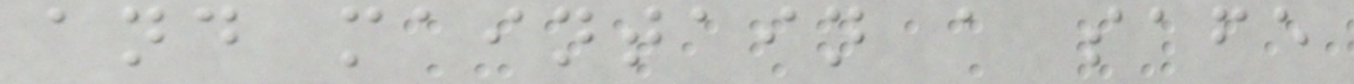and maintain a safe
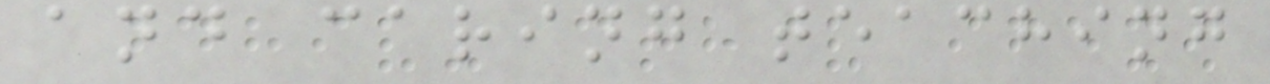and caring teaching
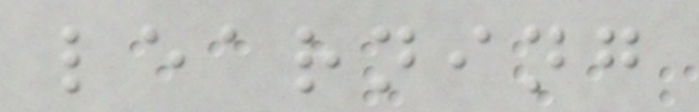learning
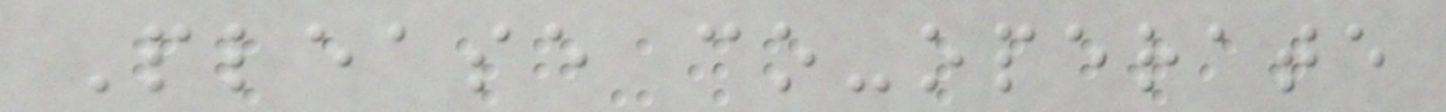Please co-operate
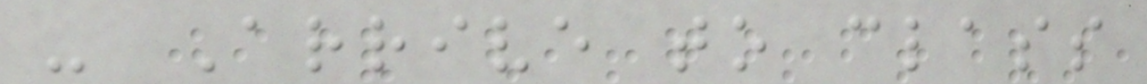- Arrive to class
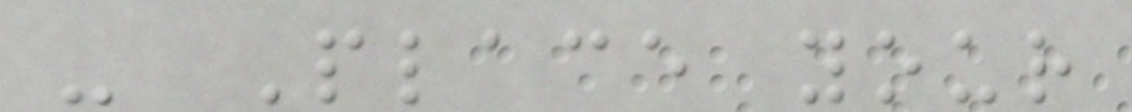- Place your
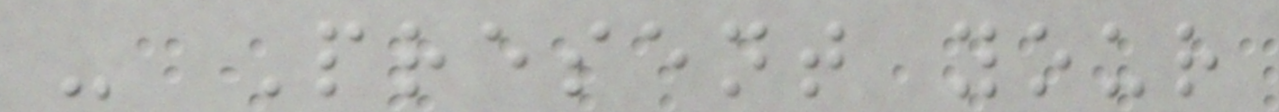- Present your
